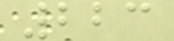223
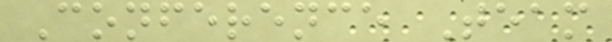Conference Team
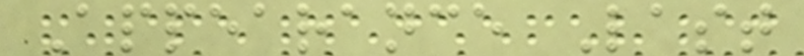Appearance Last
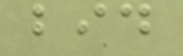bid
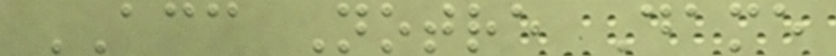ACC Notre Dame
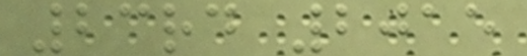23rd 2015
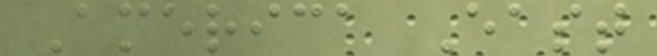America East
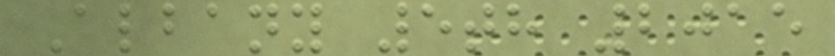Albany 5th 2015
